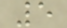5
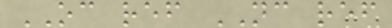OC ref NC ref
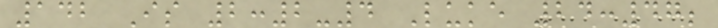142 Is 2:2-4 Luke 24:47;
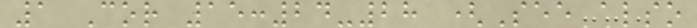1 Cor 15:24-28 (See also
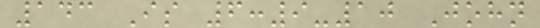143 Is 6:9-10 John
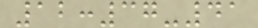12:37-41
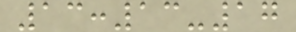13:13-17
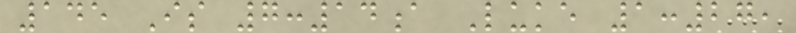145 Is 7:14a Luke 1:27,
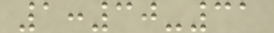1:30-31
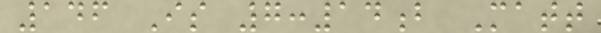146 Is 7:14b Matt
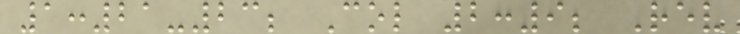1:21-23; Col 2:9; Rev
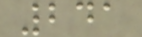241
